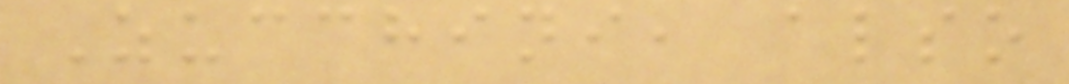Zucchini, also
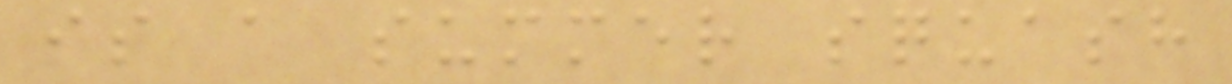is a summer squash
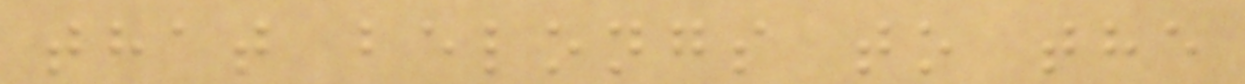that belongs to the
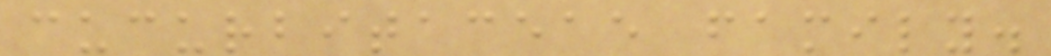cucurbitaceae family.
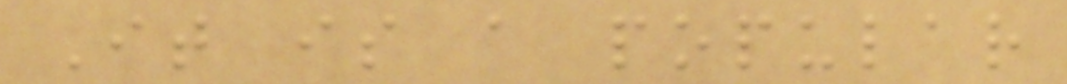It is a popular
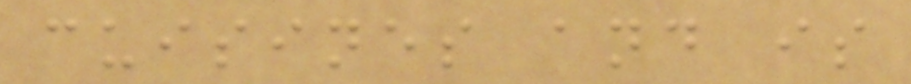cuisines and is
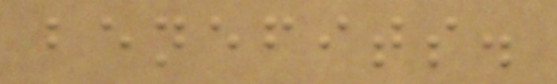benefits.
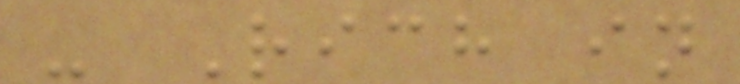- Rich in
